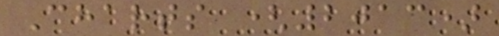Charts (2013)
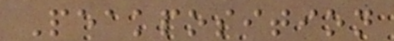Peakposition
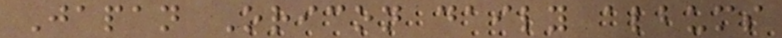Japan Oricon daily albums
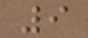9
